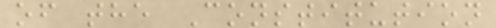of the Constitution
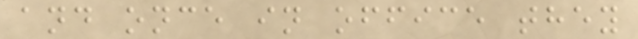and once in office they
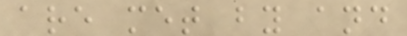are met by and
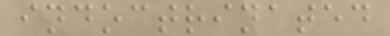indoctrinated
